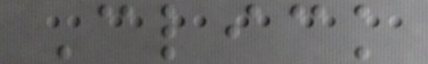Click
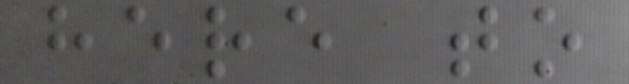here to
